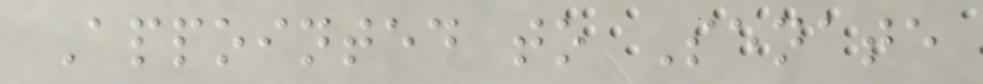Appointed to Senate
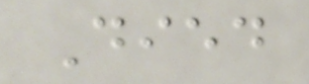Died
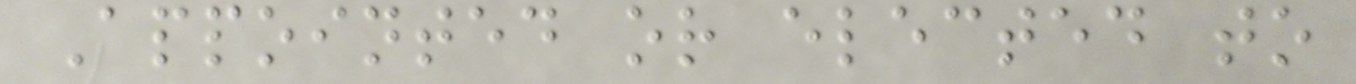Appointed or elected to
